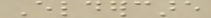Eldercare
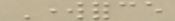Workforce
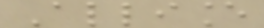Alliance
